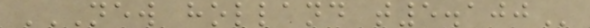NEW HOLLAND T5.100
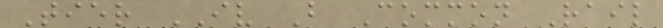Tier IV B Common Rail
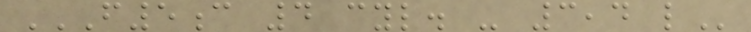F5C 4 CYL. - 3,4 L
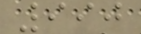990
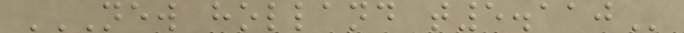NEW HOLLAND T5.110
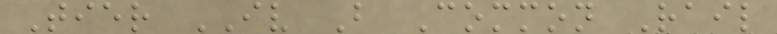Tier IV B Common Rail
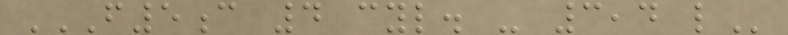F5C 4 CYL. - 3,4 L
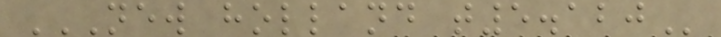NEW HOLLAND T5.120
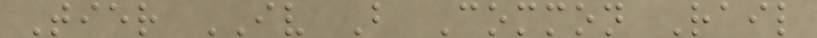Tier IV B Common Rail
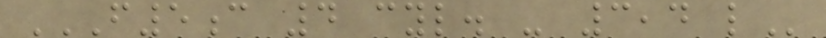F5C 4 CYL. - 3,4 L
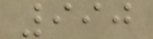990
